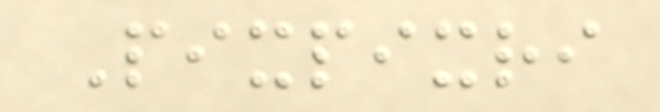Pixpixri
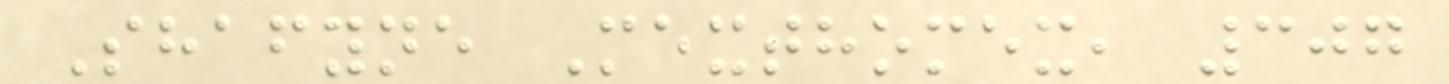Shafyne Mexthomex, 307
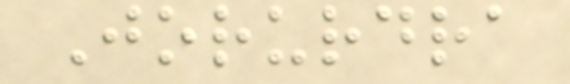Jorurdra
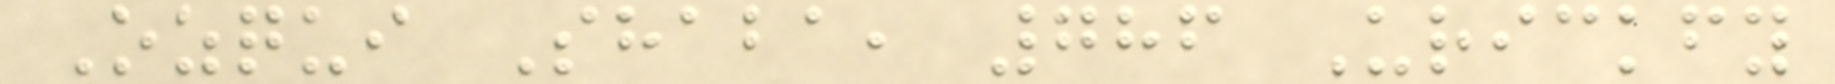Ozqui Shaba, 786 Urickfy
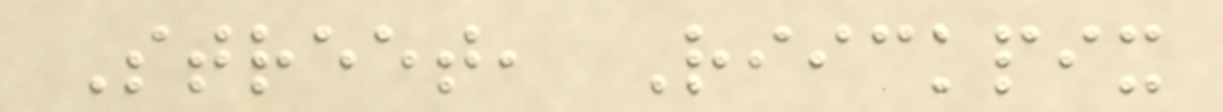Street, Riickpix
